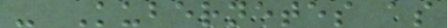- Kubernetes as
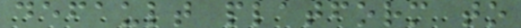default platform to
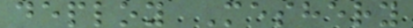deploy Meshery
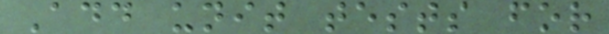Add unit tests for
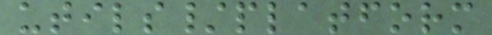utils/platform
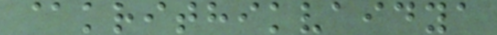@krithikvaidya
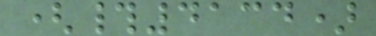(#4134)
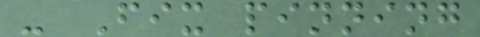- Fix pinning
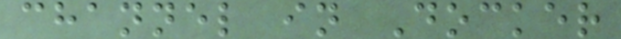channel in Docker
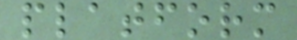platform
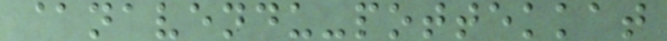@navendu-pottekkat
